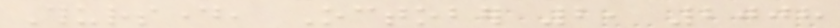Thursday, October 2, 2008
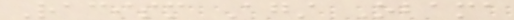Racism Against Obama
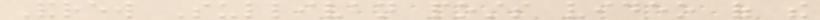Andrew Sullivan posts video of the
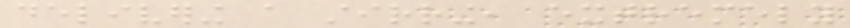delivering a stirring, extremely
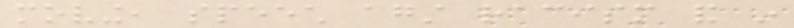moving, speech against racism and in
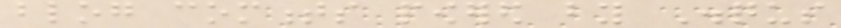blog comments powered by Disqus
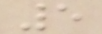5
